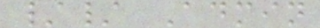// Admin
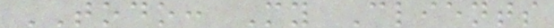TODO: My Clients
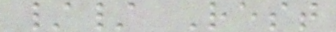// Rest
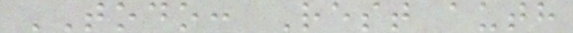TODO: Rest auth
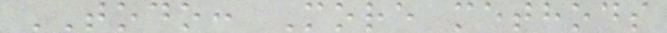TODO: More methods
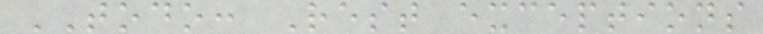TODO: Rest exceptions
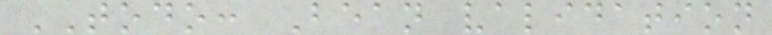TODO: Bean validation
